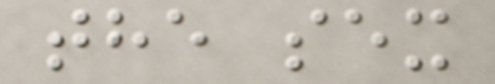the sex
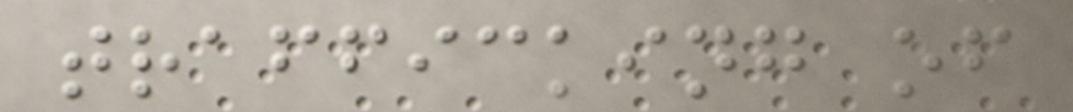trafficking of
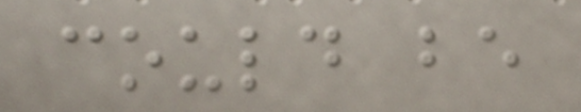could be
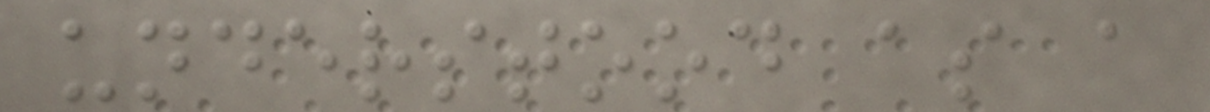understood as a
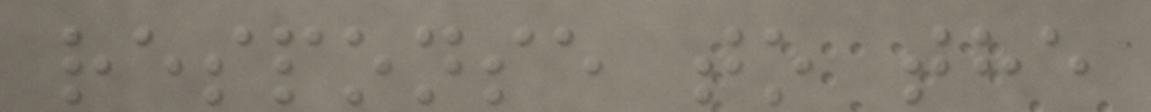response to the
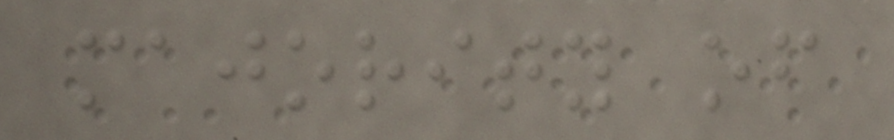majority of
